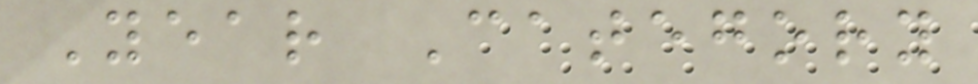Year Category
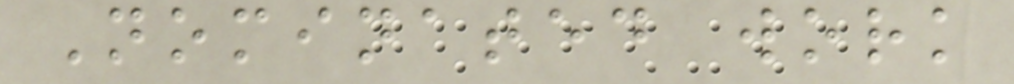Nominated work
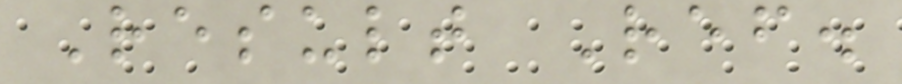Result Ref.
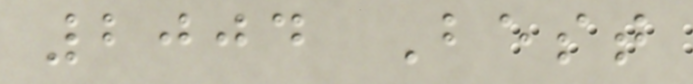2004 Best
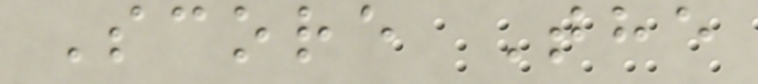Score The
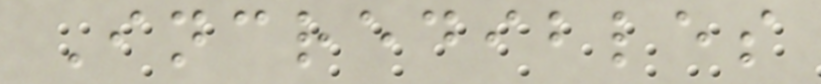Incredibles
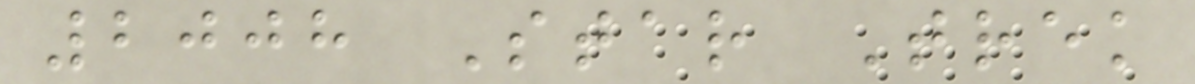2008 Star Trek
